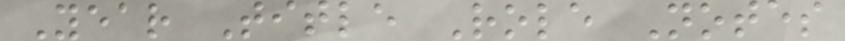Year Title Role Notes
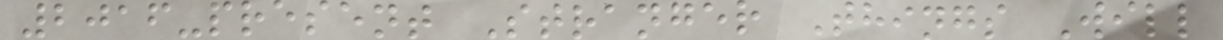2016-present Stranger Things Will
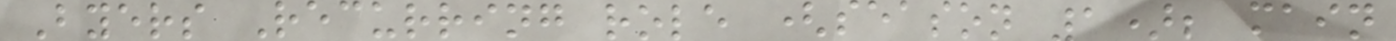Byers Recurring role (season 1); main
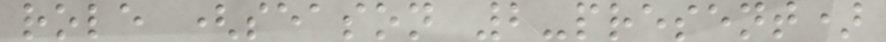role (season 2-present)
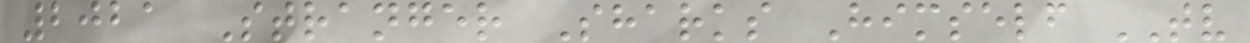2021 Stranger Sharks Himself TV
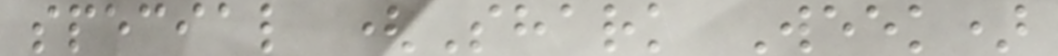special (Shark Week)
